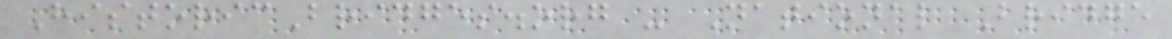HistoricBridges.org - National Bridge
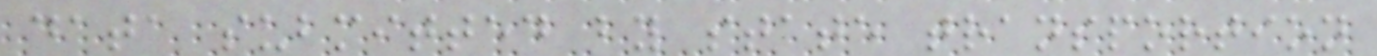data submitted by state transportion
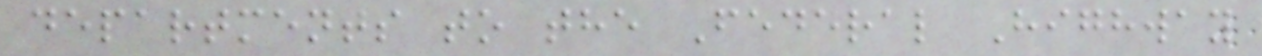departments to the Federal Highway
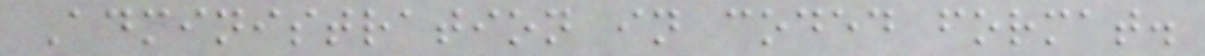Administration in coded format.
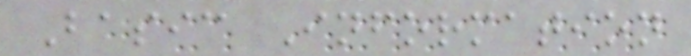Basic Information
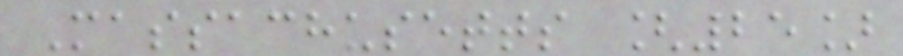Massachusetts [25]
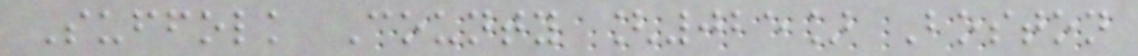Suffolk County [025] Boston
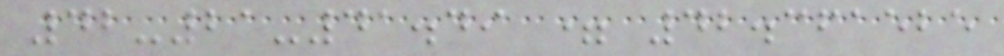42-21-41.49 = 42.361525
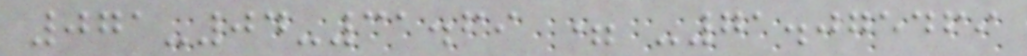071-04-31.69 = -71.075469
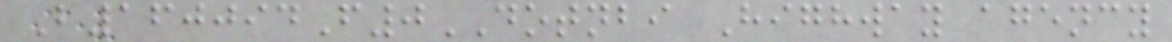B160094F0DOTNBI Highway agency
